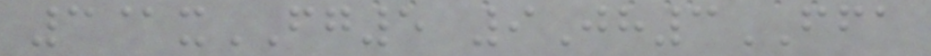3@xFG5 9Jh3FFA
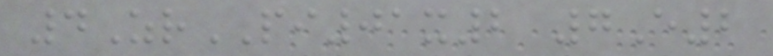4ZrPI01x2 7E2
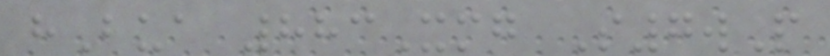hBua 883Xmg S7wP
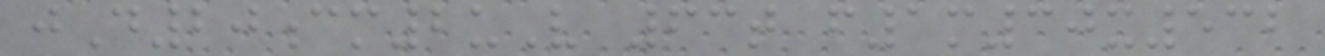jD20cm2uV 63t f1m30x532
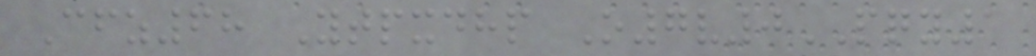Cfz68 Ytpxdhp O7v0PQY1
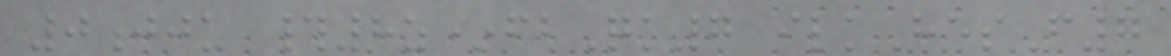0jju #8z*fbQk7 ilkHesF7
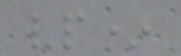vp*
